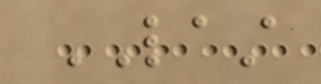LAST
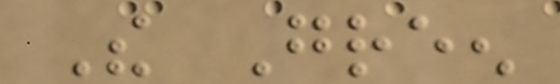The Green
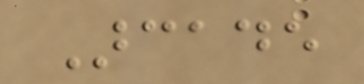Arcade
